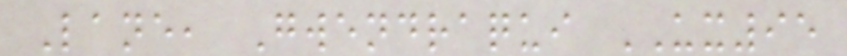Lane, Gwendraqui UX95
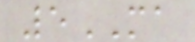5MA
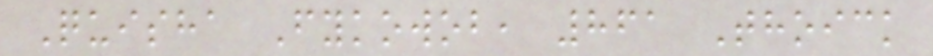Quisha Fykowob, 861 Thoick
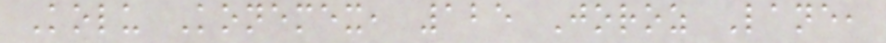Kolu Konemex, 125 Joroz Lane,
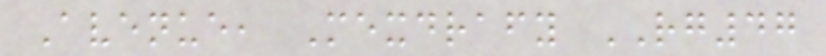Avenue, Mexdrafy RG47
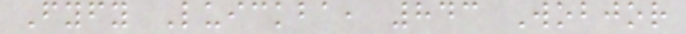Fyfy Luickba, 843 Wobjor
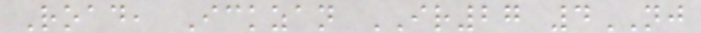Road, Ickzan IR27 4NJ
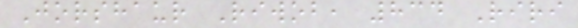Jorshaur Riwob, 834 Riri
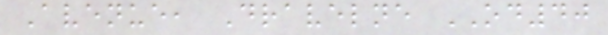Avenue, Dravelne OD40
